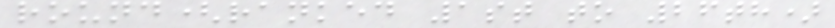round(ranked 1st to 26th)
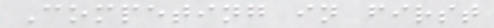Competing in first
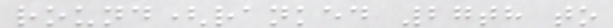round(ranked 27th to
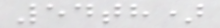54th)
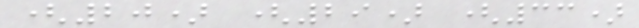(20) (29) (33)
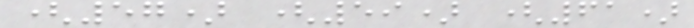(57) (59) (61)
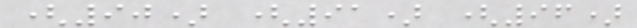(90) (91) (96)
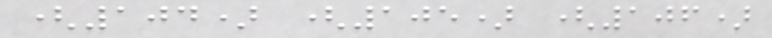(104) (105) (106)
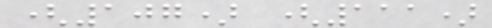(107) (111)
